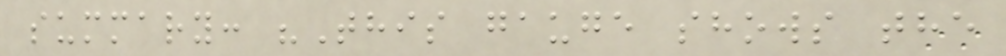summary: "This gauge shows the
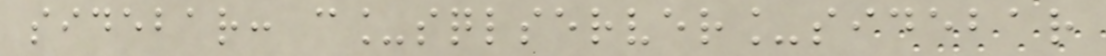sidebar: c_sqlserver_sidebar
